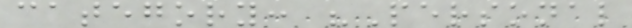category: "Personal
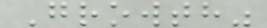Growth"
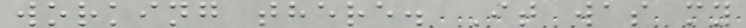working there. It was my
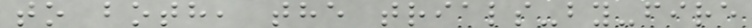to both, the trials-by-fire
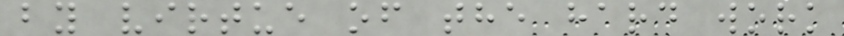by virtue of the hard work
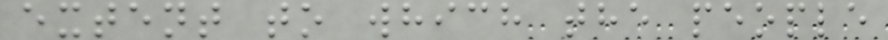extent to which the people
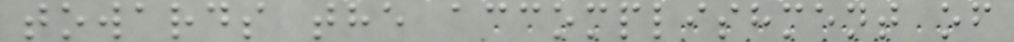towards the accomplishment of
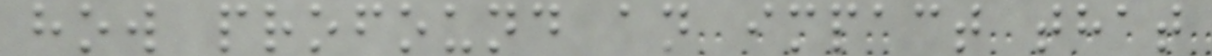how profound an impact that
